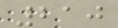210
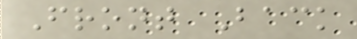Front Back
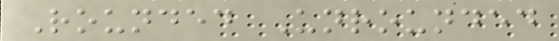Rounded Unrounded
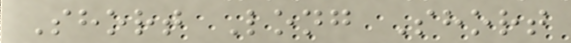Short Long Short
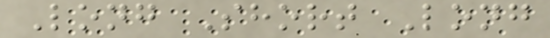Long Short Long
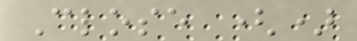Close ()
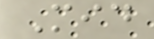Mid
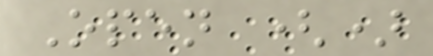Open ()
